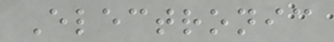Electronic
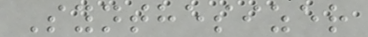Synthesizer
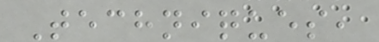Techniques,
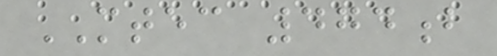MTEC 474b
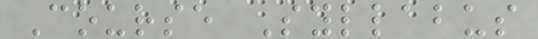Course Syllabus
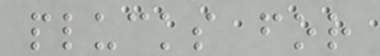plucks for
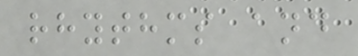rhythms and
